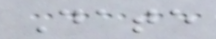Date
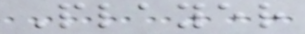Player
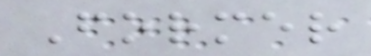Former
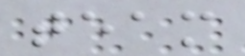team
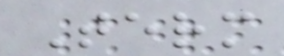Term
